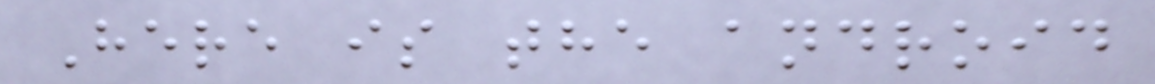Here is the android
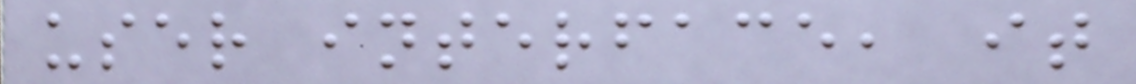user interface, it
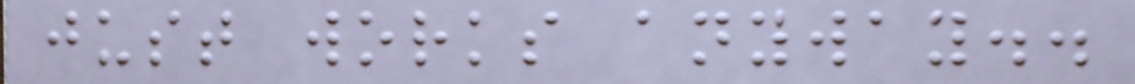just works anyway..
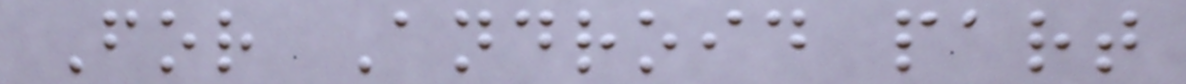For Android part
